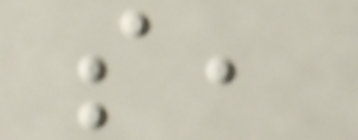s,
